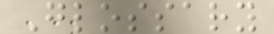Glossary
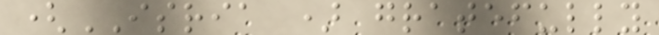(ISRIA ) gratefully
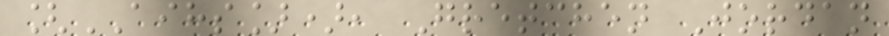[AIHS]), Gretchen Jordan
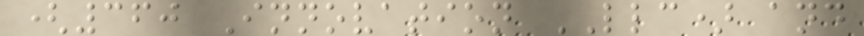(360 Innovation LLC) and
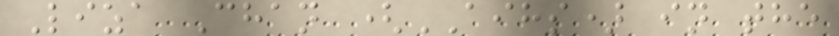Liza Chan (AIHS) in the
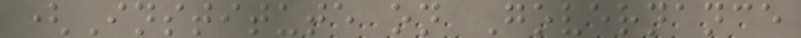(Institute on Governance
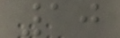10
